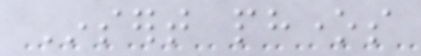Insert phones
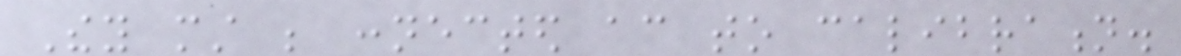They must be connected according to calibration.
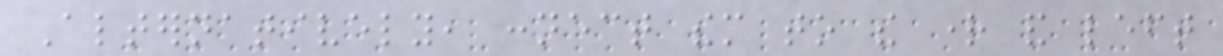Alternatively, connect them to the right and left
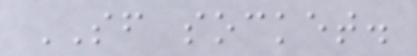SF socket.
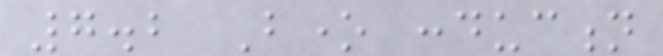7.2 Bone conduction
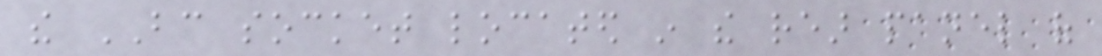the BC socket located in the rear panel of
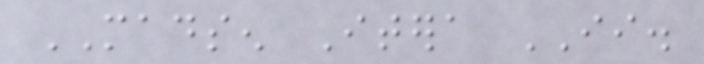MADSEN Itera II.
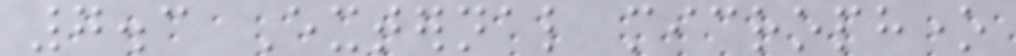7.3 External microphone
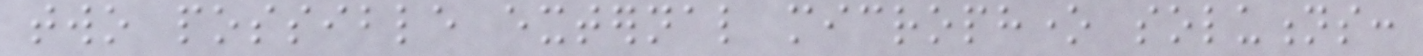two possible external microphone solutions:
